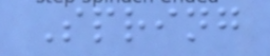Spring
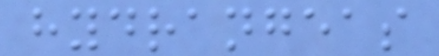hydrangeas
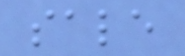sale
